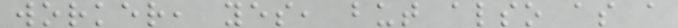worker, yes, but also as a
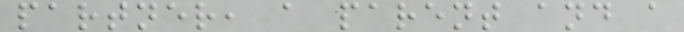partner, a parent and a
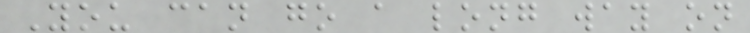You can go a long way on
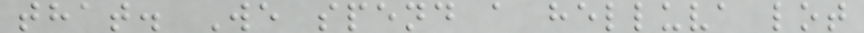that. We spend a helluva lot
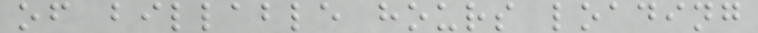of billable hours loading
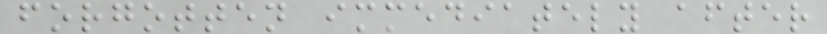forgotten immediately after
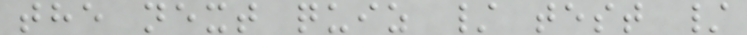the next quiz / test /
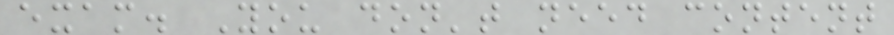exam. You don't need content
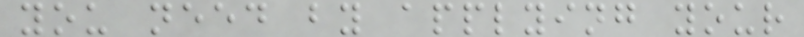you need by applying your
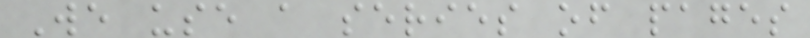We use a series of pages
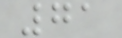71
